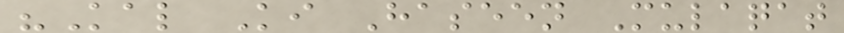"Kal Ki Haseen Mulaqat
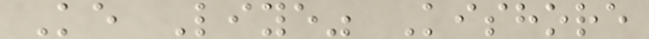Ke Liye" Kishore
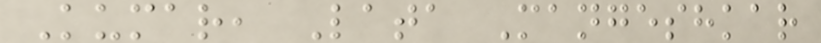Kumar, Lata Mangeshkar
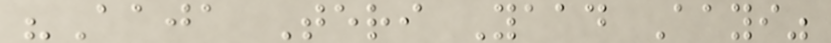"Aaja Teri Yaad Aayi"
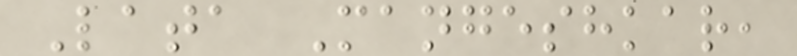Lata Mangeshkar,
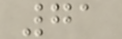71
